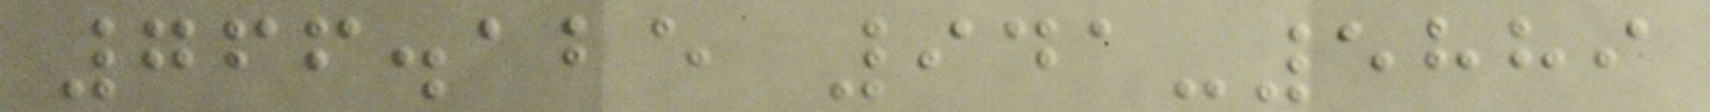766.125 941-5889
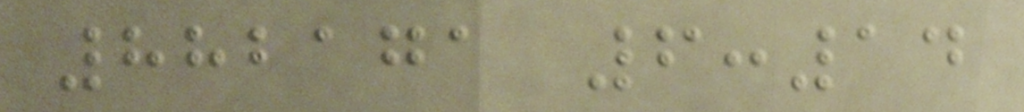882171 6:14
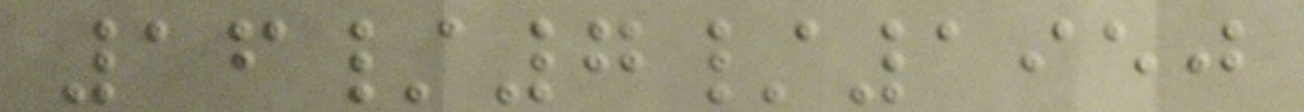16/7/1950
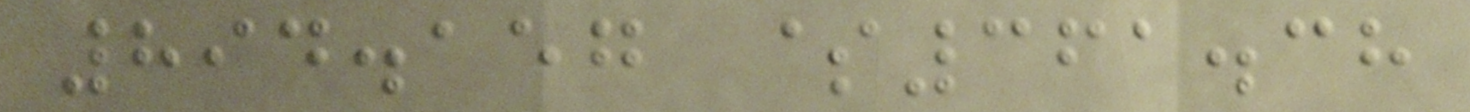894.157 $361.38
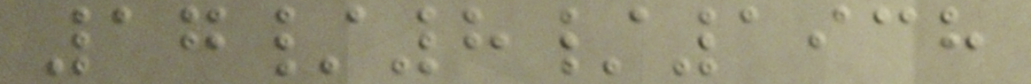17/8/1938
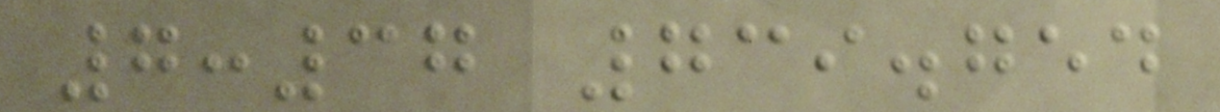7:37 739.754
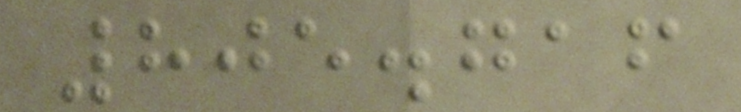805.716
